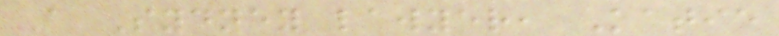A Sydney lawyer, Katie
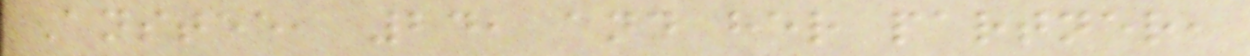Anstee, 24, and her partner,
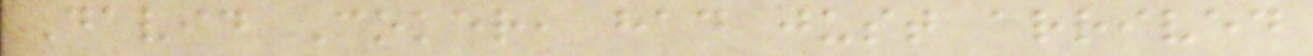David Coker, had just arrived
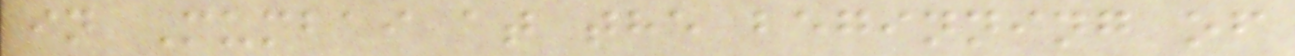in Mumbai at the beginning of
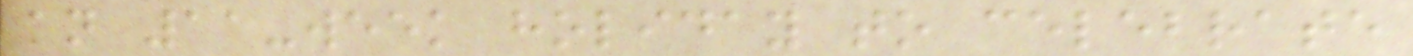an 11-week holiday to celebrate
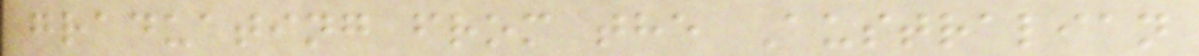graduating from the Australian
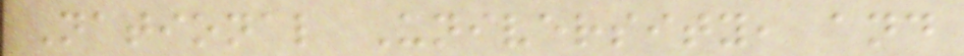National University, and
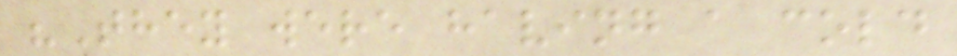"They were having a cold
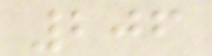206
